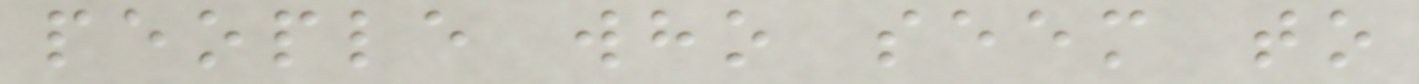people who seem to
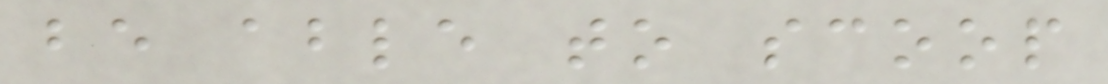be able to scoop
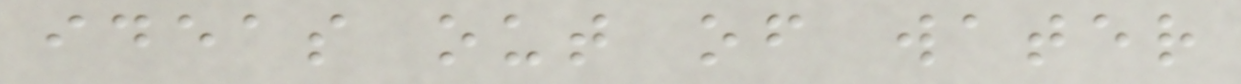ideas out of water
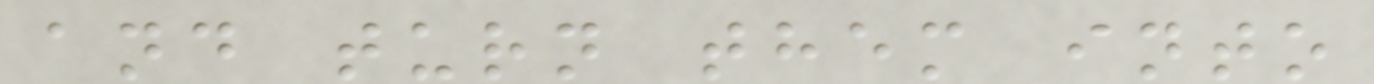and turn them into
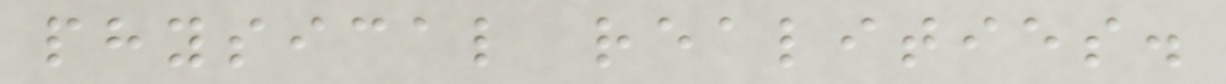physical realities.
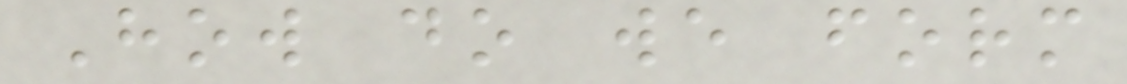How do we form
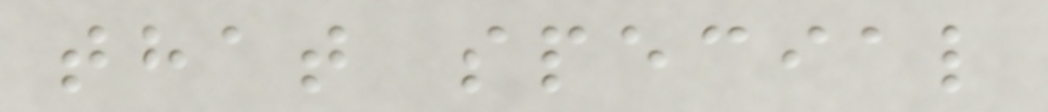that special
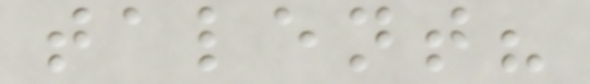talent?
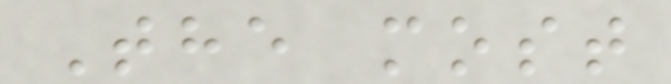The most
